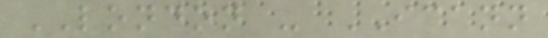LONDON - ICANN
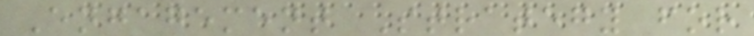Engagement Strategy for
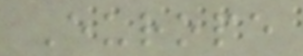Europe
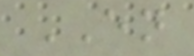EN
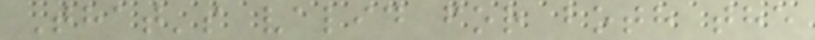That's valid for both the
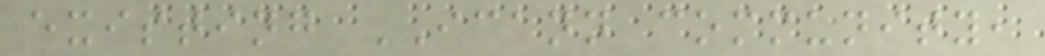existing ICANN community,
